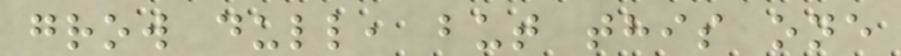grow dull, but this one
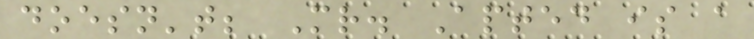doesn't; Mr. Apted is a
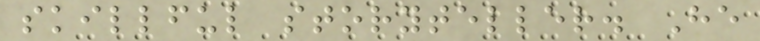skillful storyteller. He
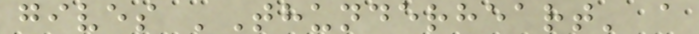gives 'Thunderheart' a
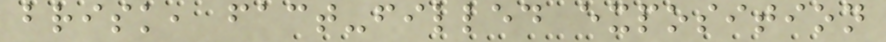brisk, fact-filled exposition
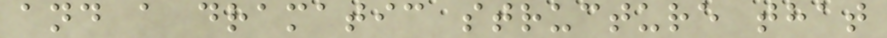and a dramatic structure that
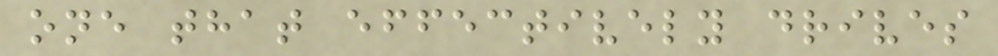one that effectively drives
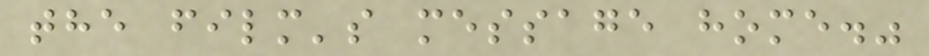the film's message home."
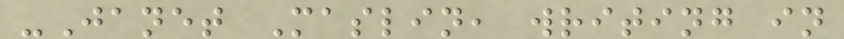-Janet Maslin, writing in
